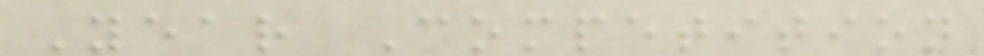Year Competition
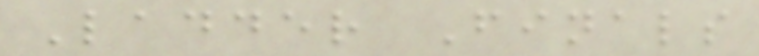Ladder Finals
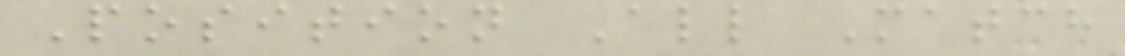Position All Match
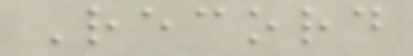Record
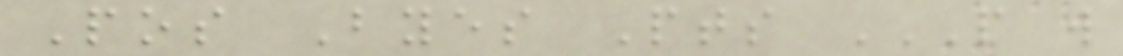Pos Byes Pts P W
